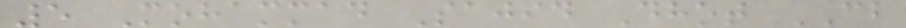5 Mohammad Sajid Dhot CB
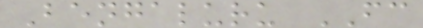Bengaluru FC
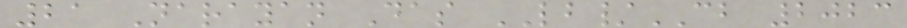21 Narayan Das LB/CB 2023
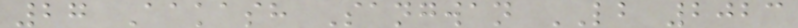27 Aakash Sangwan LB 2023
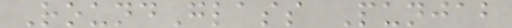RoundGlass Punjab
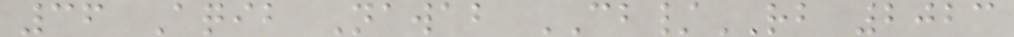36 Aqib Nawab CB/RB 2023
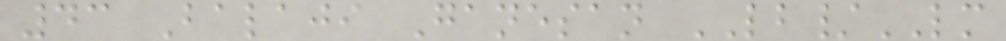43 Balaji Ganesan LB/LM
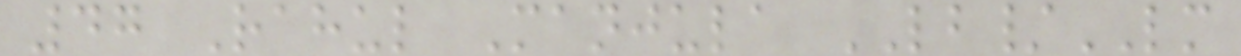47 Rahul Manjula LB/LM
